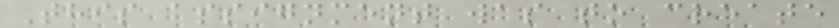This assignment was to create
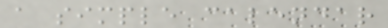a simple calendar
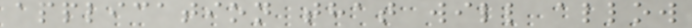application that will allow
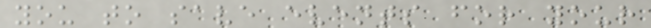you to save events for your
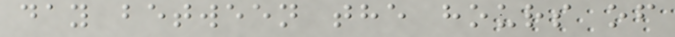day between the hours of
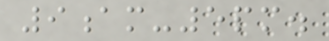9am-5pm.
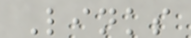Links
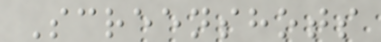Screenshots
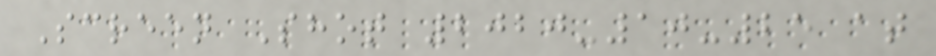Screen Shot 2020-10-25 at
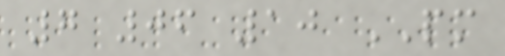7 06 10 PM
